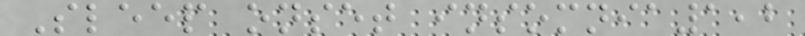Sleep onset insomnia1,2
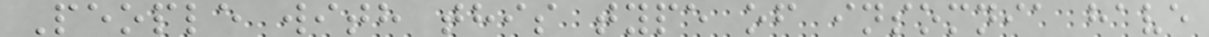People with this type of insomnia have
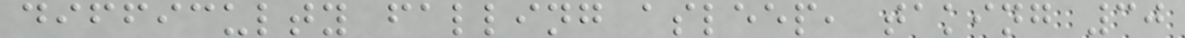difficulty falling asleep, taking 30
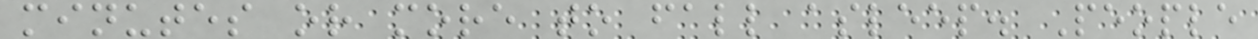minutes or more to fall asleep. People
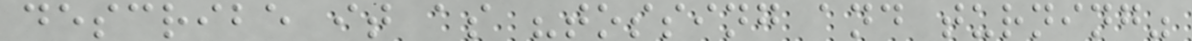describe it as "tossing and turning"
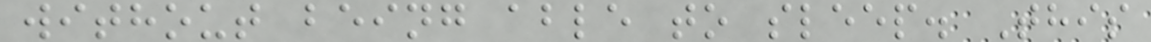without being able to sleep. This
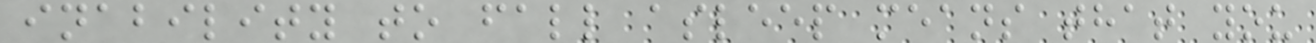inability to fall asleep means that you
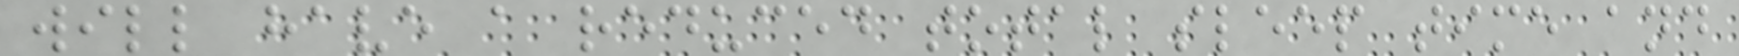will have a reduced total sleep time and
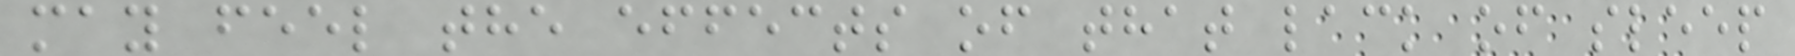may feel the effects of that lack of sleep
